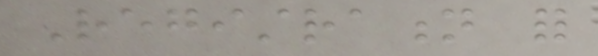Registration for
